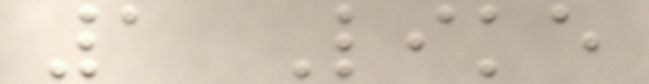1 Like
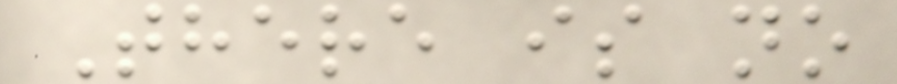There is no
